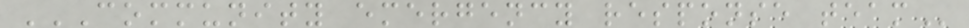COMMUNITY EMERGENCY RESPONSE TEAM
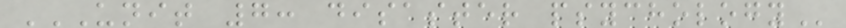UNIT 7: DISASTER PSYCHOLOGY
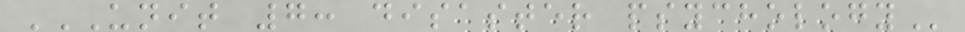UNIT 7: DISASTER PSYCHOLOGY
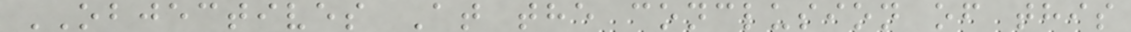OBJECTIVES At the conclusion of this
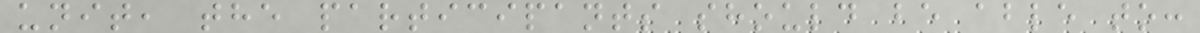unit, the participants should be able to:
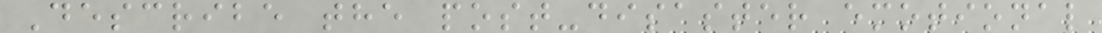Describe the post-disaster emotional
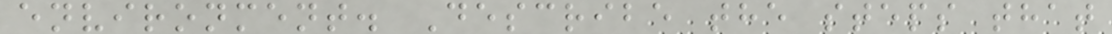environment. Describe the steps that
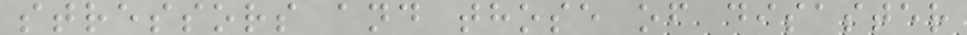stressors and those of disaster
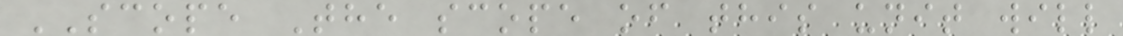SCOPE The scope of this unit will
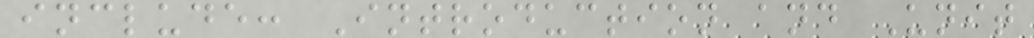include: Introduction and Unit
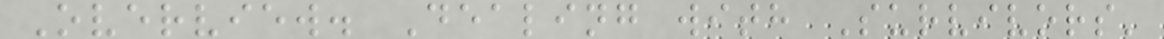Overview. Dealing with Survivors'
